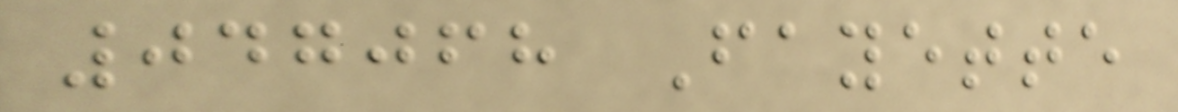047068 Fayette
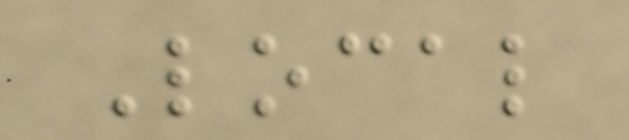Local
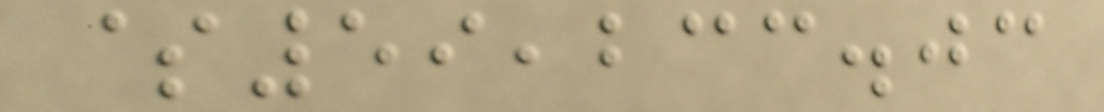$59,233.03
